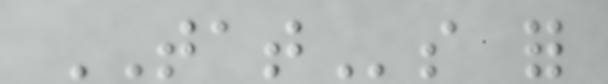TATs for
